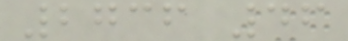2736 46
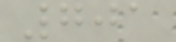701
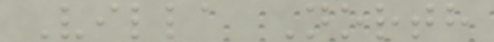Villa North
